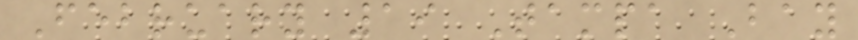February 19 Tampa Bay
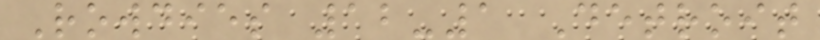Rowdies 12-1 Detroit
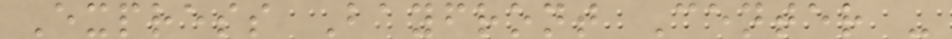Express Bayfront Center -
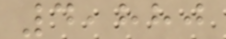4,880
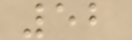52
